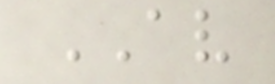AV
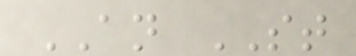AN ST
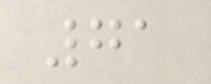71
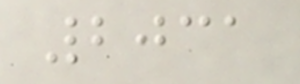2031
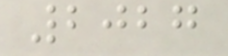2027
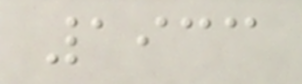1933
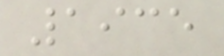1935
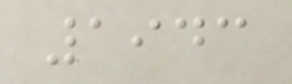1943
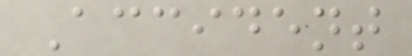Accident
